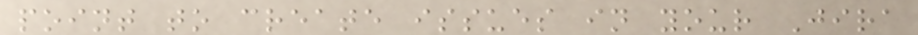point to create issues in your Jira
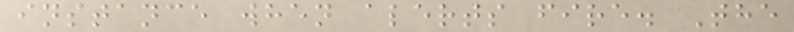instance when alerts fire. The
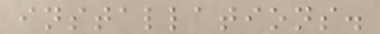installations.
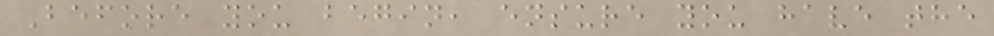Before you begin, ensure you have the
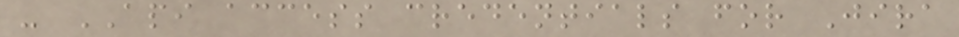- API access credentials for Jira
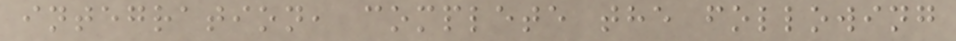integration, complete the following
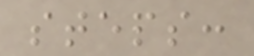steps:
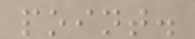point.
